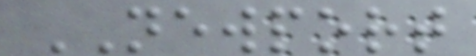NEWPORT
